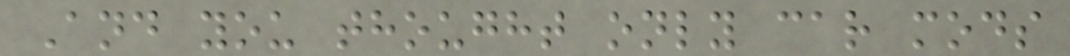And you thought only car mods
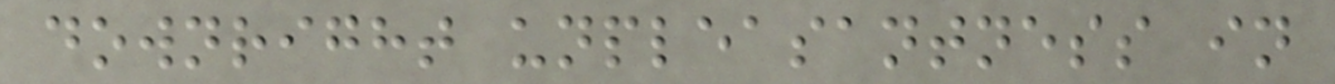downright unpleasantness in
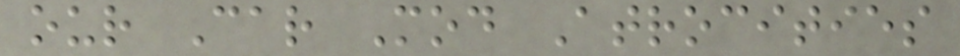our Car Mod Atrocities
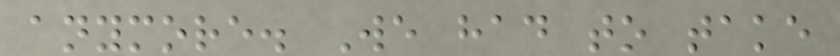anymore. We had to take
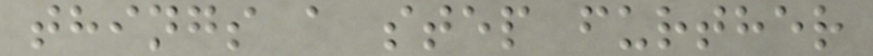things a step further
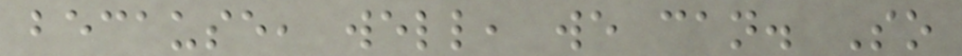because, well, we can. So
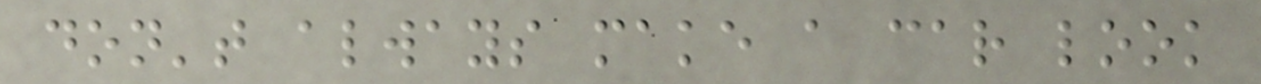don't always make a car look
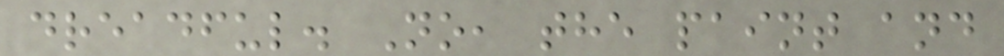dreadful. No, the paint and
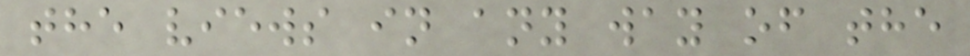the views in any way of the
